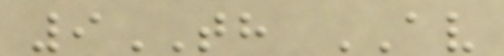9TH AV
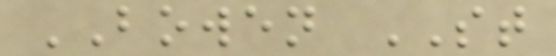BOWEN ST
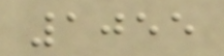1055
